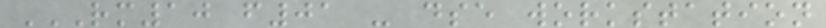RM10 F01 - DSE WORKSTATION
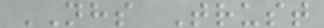NHS Trust
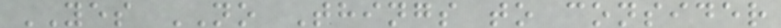YES NO Things to consider
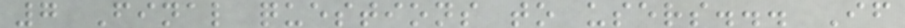7 Final questions to users... If
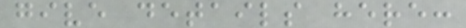give details here:
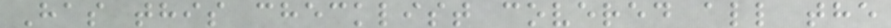Has this checklist covered all the
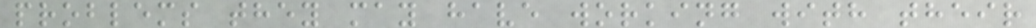problems they may have working with their
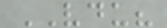VDU?
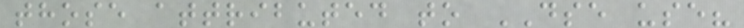those attributed to DSE use?
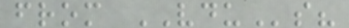from VDUs?
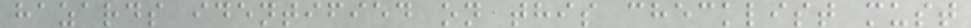hazards identified on this checklist must
